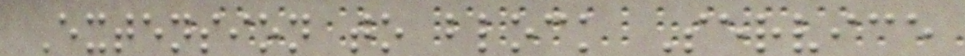Extension to block Service
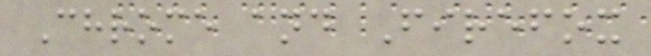Chrome and Firefox
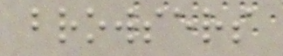browsers
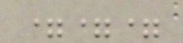===
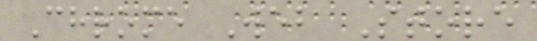Chrome Web Store
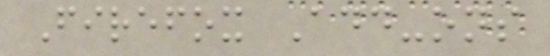Firefox Add-ons
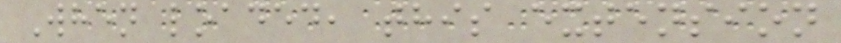When loaded, this extension
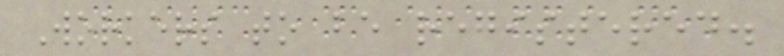Workers to be registered.
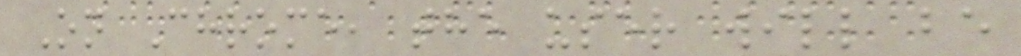On Chrome, the user will be
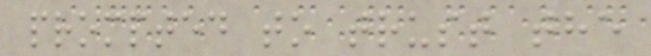prompted to trust the
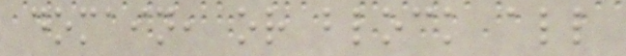domain, or block all
